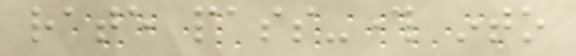rate pass-through into
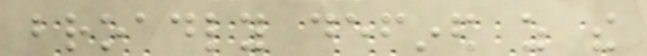broadly defined as the
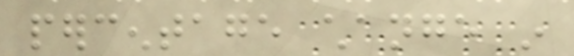percentage change in
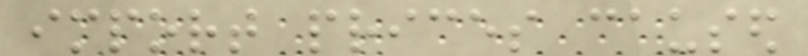import prices caused
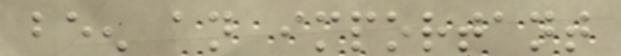been an important
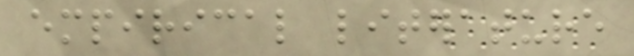empirical literature
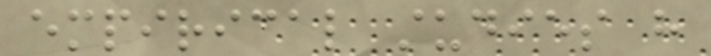empirical studies have
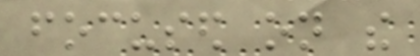focused on the
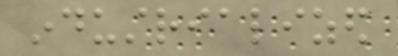industrialized
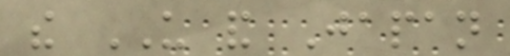the US and Japan
